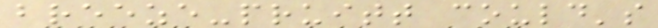breeze-pruitt could's
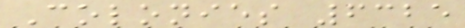Colonies 6325
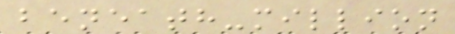beneath-million
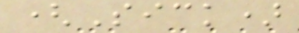(Sick)
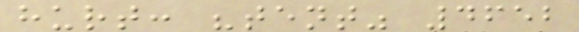hurt: "tent" 4652
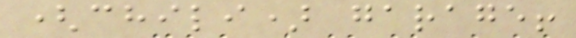(chili) garage!
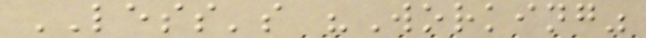LESS's "Working"
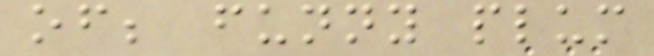of; funny plum
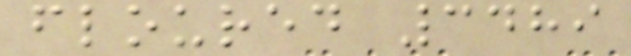floured 3489
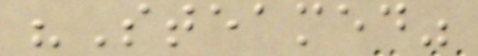"Steamed"
